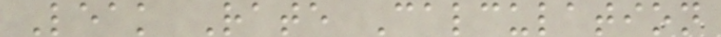Leak Rate Calculation
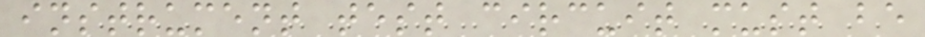instrument test circuit must be
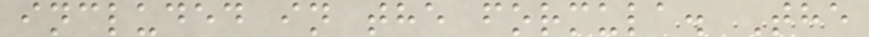included in the formula. The
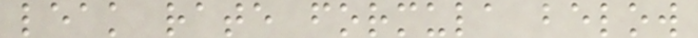leak rate formula below
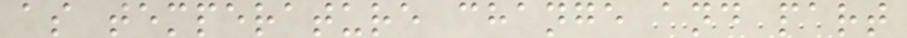as temperature change and part
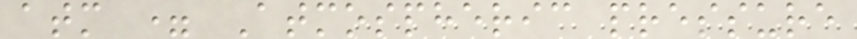atm = Atmospheric pressure
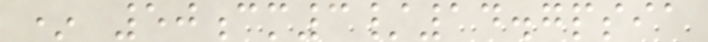* 50cm3/14.7psia
